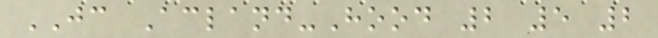JC Acland-Hood 2 5 2
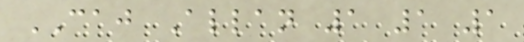CAJ Allan 1 1 1
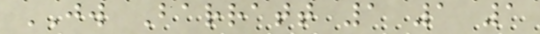JW Barratt 1 1 1
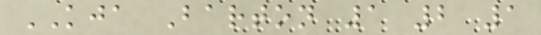KJA Barton 1 2 1
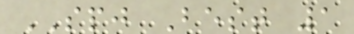SPJ Best 1
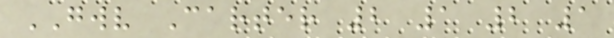GWV Carter 2 1 2 1
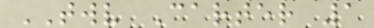TWV Carter 1
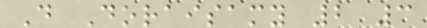D Doraisamy 2 3
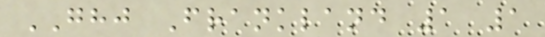GHJ Frankland 1 1
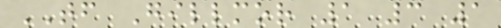TF Gillmor 1 3 1
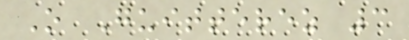O Guitterez 3
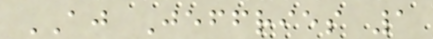AJ Jeffries 1
